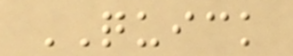QUICK
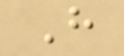H
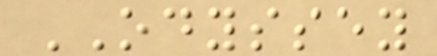ODYSSEY
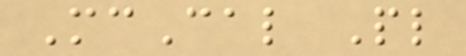McCal Pl
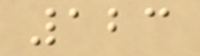123
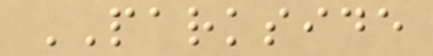PARKSIDE
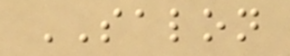SALON
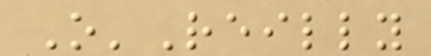O'Reilly
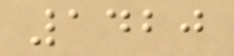1420
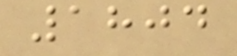1804
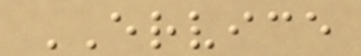ERVICE
